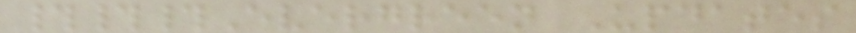###Evergreen Updates
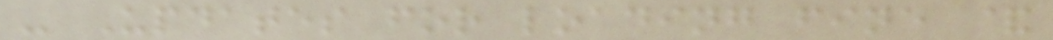- Updates for loading fine &
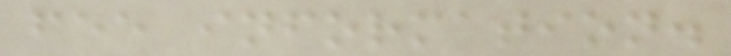fee information.
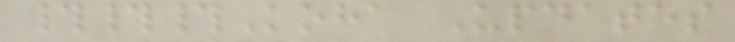###Koha Updates
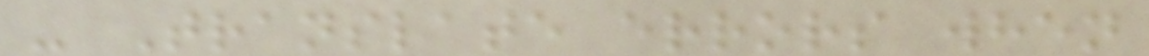- Translate errors when
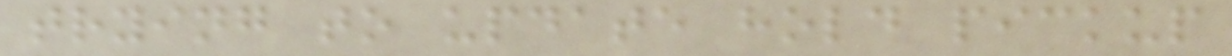trying to update hold pickup
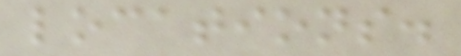locations.
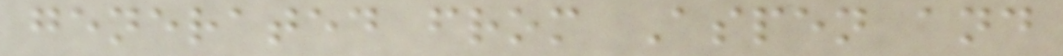generated from Aspen and
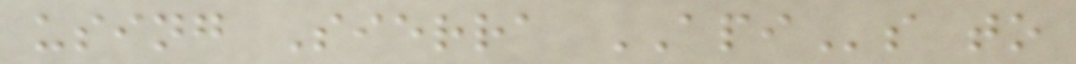using Sierra APIs to
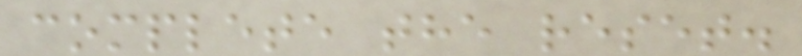complete the reset.
